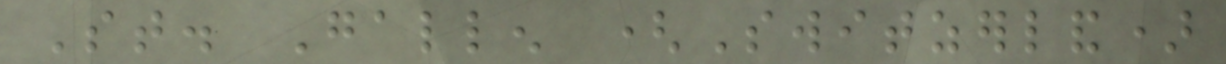St. Gallen (Switzerland)
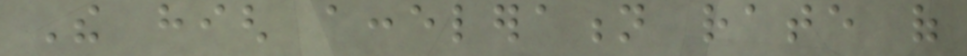The high acceleration rate of
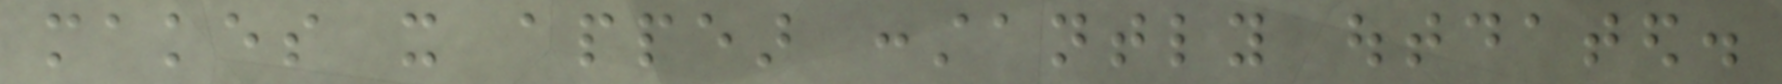makes it appear constantly outdated.
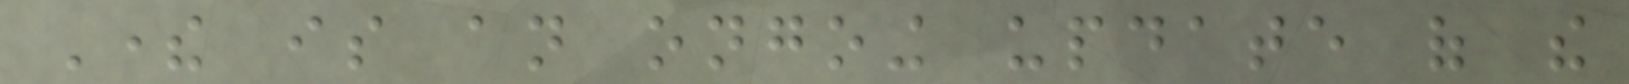There is an ongoing update of the
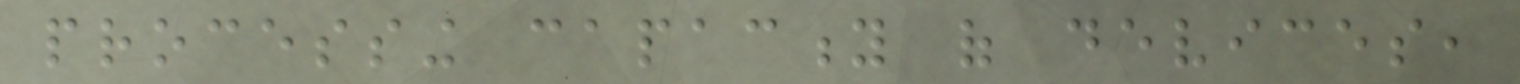processing capacity of devices,
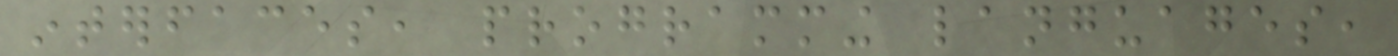interfaces, programming languages,
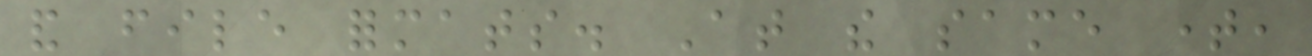and file formats. At the same time,
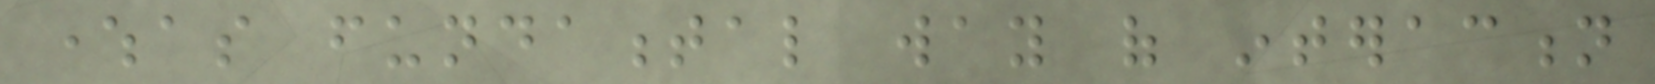whereas fundamental way of interaction
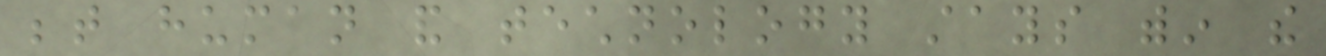between human and technology stays within the
